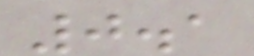0.1
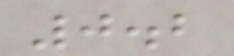0.2
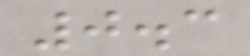0.3
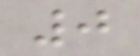0
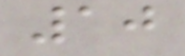10
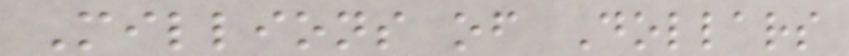Millions of Dollars
